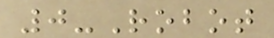0-Robot
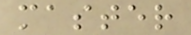master
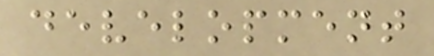development
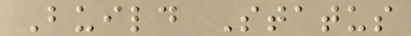Build Status
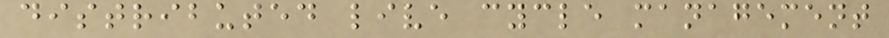distributed live cycle management
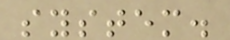system.
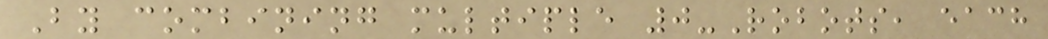By combining multiple 0-Robots, each
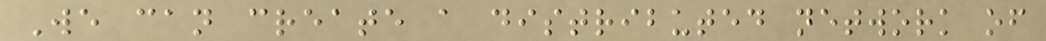We can create a distributed network of
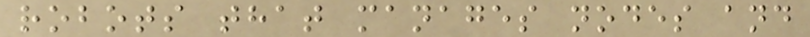robots that manages nodes and
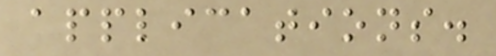applications.
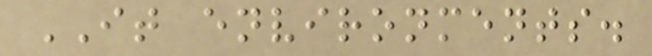IT environments.
